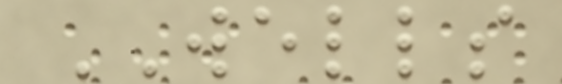WELLS
